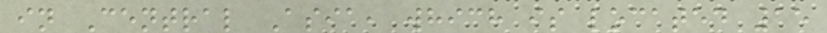in Central Asia, which is located 15
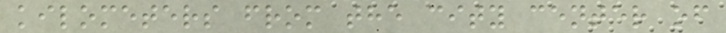kilometers from the city center of
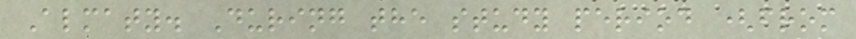Almaty. During the study period (from
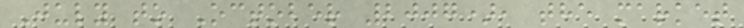July to October 2007), the market
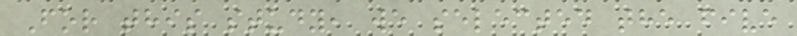For this study, we selected the five
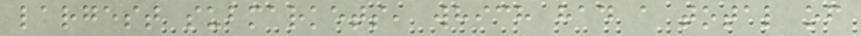largest submarkets, which had a total of
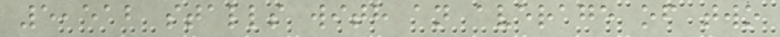5,512 stalls with an average of two
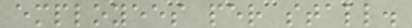employees per stall.
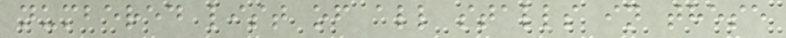numbered list of all stalls in these
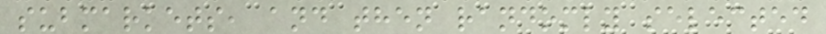submarkets, and then randomly selected
